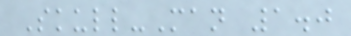Skull-Man 1.0
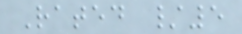Rated /5
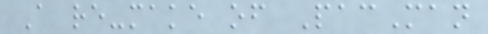A re-make of PacMan
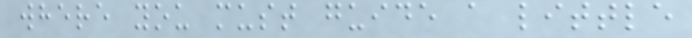where you must guide a little
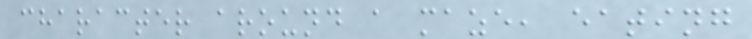character around a maze, eating
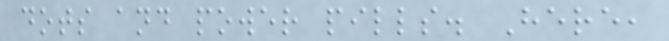dots and power pills. Here,
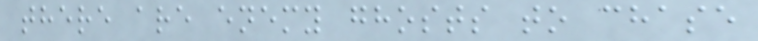there are enemy ghosts to chase
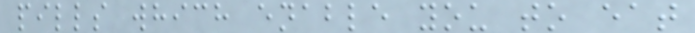pills which enable you to eat
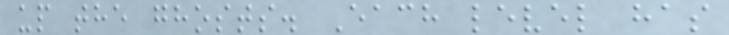up the ghosts. Each level has
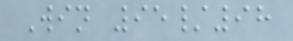Win 95/98
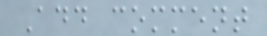Add comment
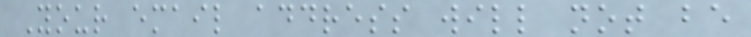Your email address will not be
